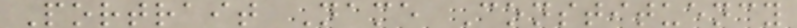Portrait Name Constituency
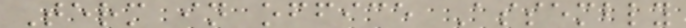Term in office Assembly
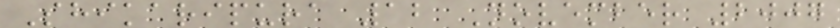Shikaripura 12 November 2007
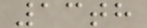13th
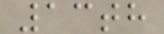13th
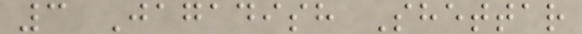3 Jagadish Shettar
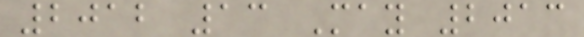2012 13 May 2013
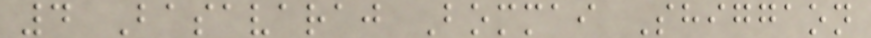4 Basavaraj Bommai Shiggaon
